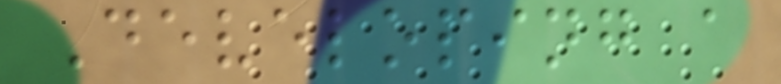Developing a
